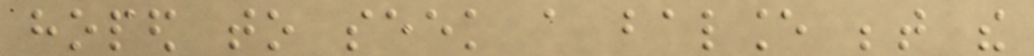hoped to seek a balance between the
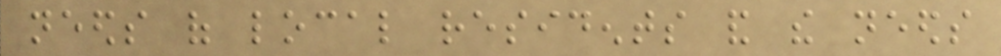needs of local residents and the needs
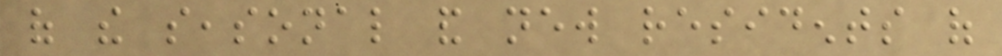of the seasonal and new residents of
